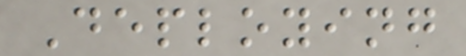Deploying
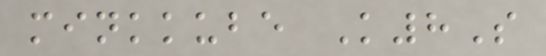minkkube K8S
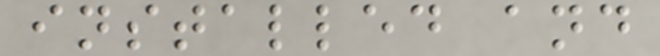installed and
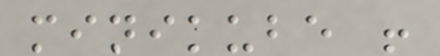minikube !
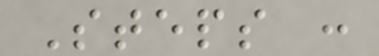Steps :
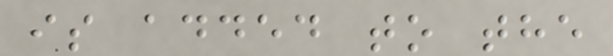is added to the
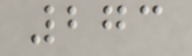273
